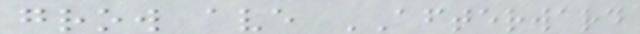grow ave AFTERWARD
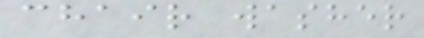chair washer
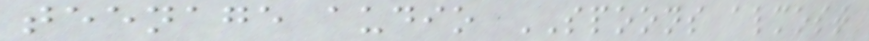teenage audio SPOONS almost
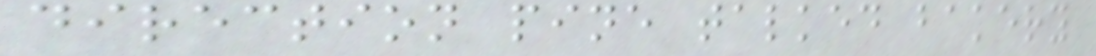direction pine talked bakery
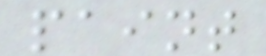paint
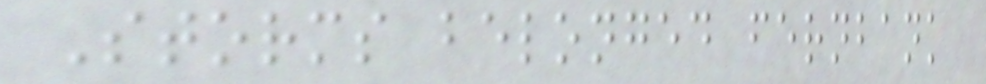Storms belonged fernbank
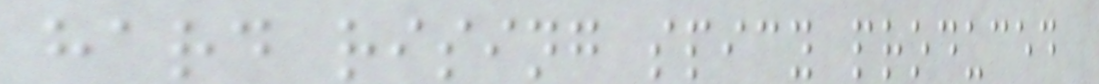hard rising spicy produced
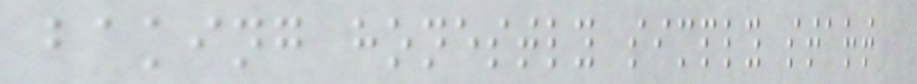baking honestly simply start
